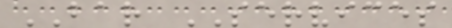BAR SERVICES
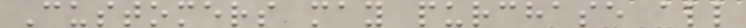Customers may purchase all
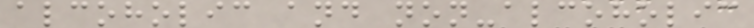alcoholic and non-alcoholic
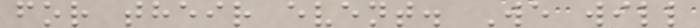for their event. We will
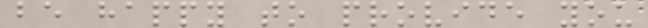be happy to provide you
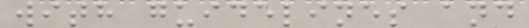with guidelines and
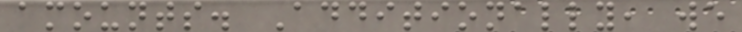amounts. Additionally, we
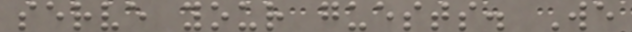serve your guests. We
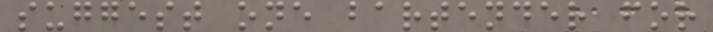suggest one bartender for
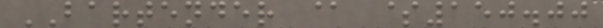BARTENDER @ $150.00
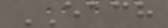EACH
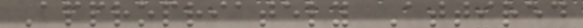Appropriately Attired
